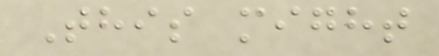This might
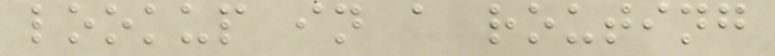lookup in a routing
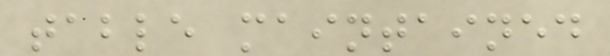table maintained
